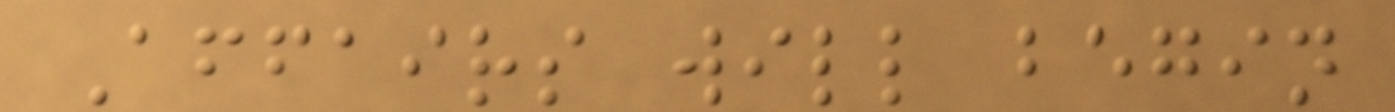Affairs will begin
